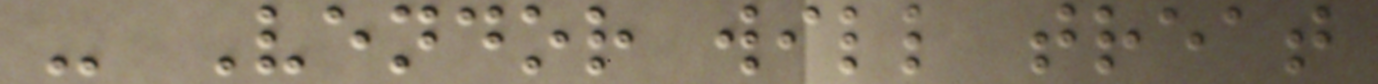- Vendor will treat
